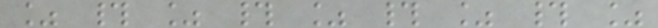% # % # % # % # %
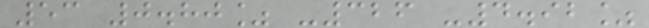53 0.80% -326 -4.92%
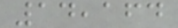14,164
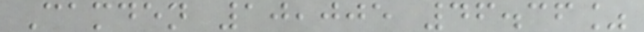Camden 10,005 46.36%
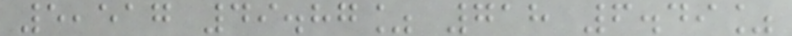5,517 49.87% 718 6.49%
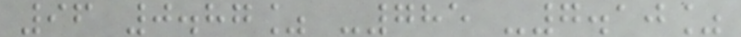96 0.87% -785 -7.10%
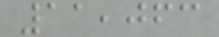11,063
